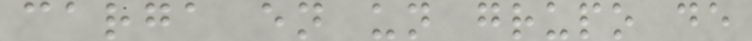carga en un grupo de
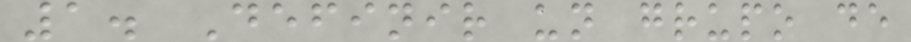1. Definir un grupo de
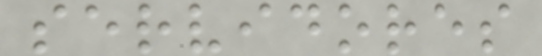servidores
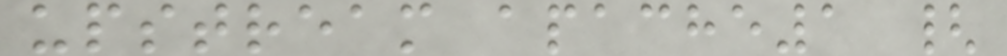upstream apache1 {
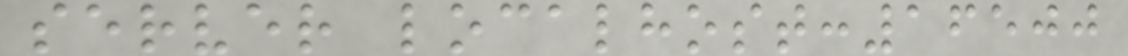server localhost:16500
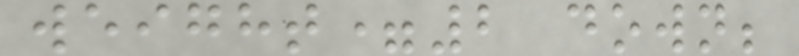weight=2 down;
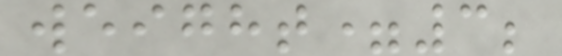weight=3;
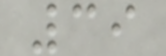39
